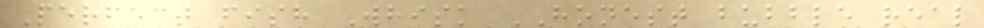Perfect fish Whisk HONEST bubble real
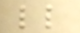ll
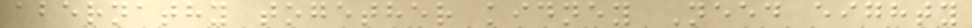abernathy together kidney Need eighty
